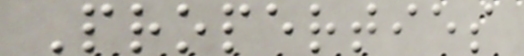Properties
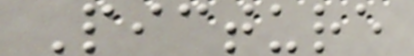Picture
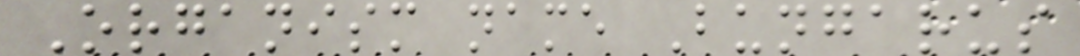Organism name Bungarus
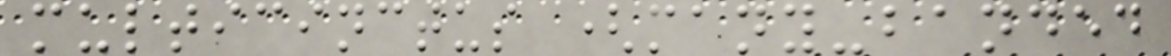multicinctus (many-banded
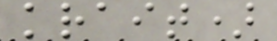krait)
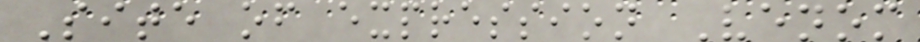Site of expression Venom
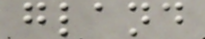gland
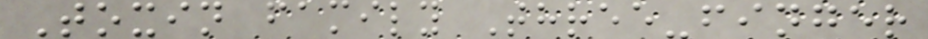Toxin family Three-finger
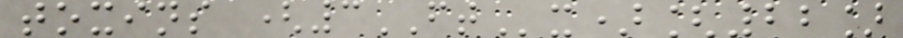toxins (3FTx)[22]
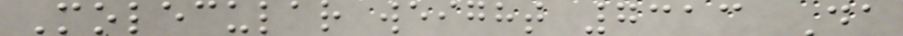Molecular weight 7313 Da
